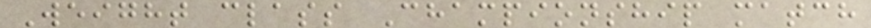Weight class Championship match
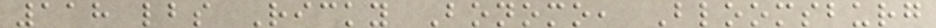118 lbs Ricky Bonomo, Bloomsburg
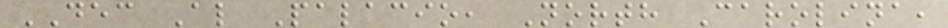DEC Al Palacio, North Carolina,
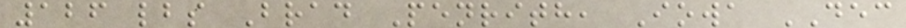126 lbs Brad Penrith, Iowa DEC
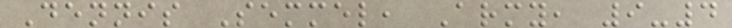Dennis Semmel, Army, 9-4
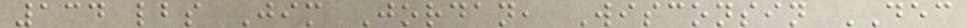134 lbs Jim Jordan, Wisconsin DEC
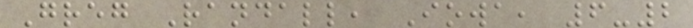Greg Randall, Iowa, 6-2
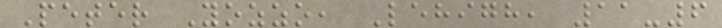Peter Yozzo, Lehigh, 11-6
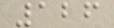126
